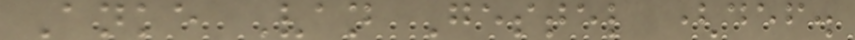Anke Van Gestel (def.
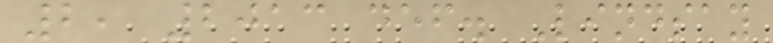2, 2013 def. Lindsay
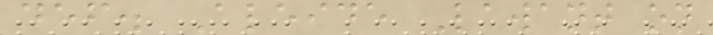def. Aleide Lawant on
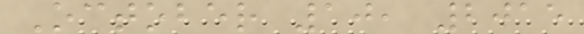October 10, 2015
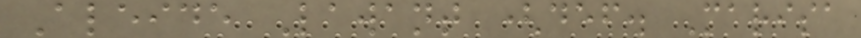Aleide Lawant (def. Marisa
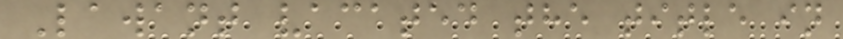Lawant vacated the title in
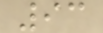93
